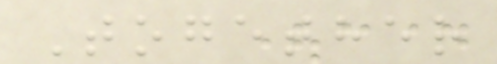Together
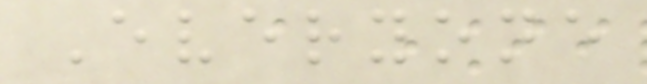Everyone
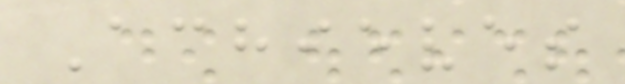Achieves
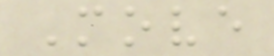Move
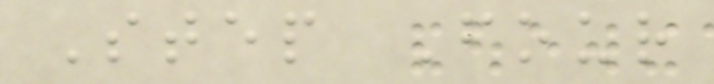Step Four
